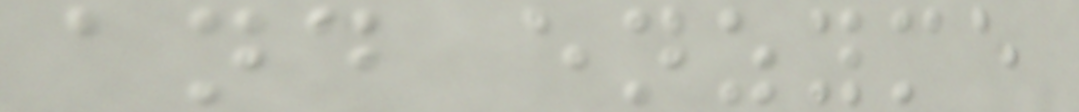and enzyme
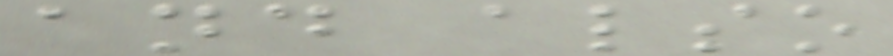and also
